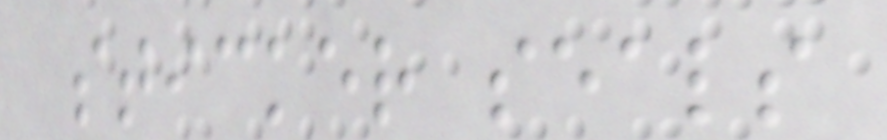sticker seals
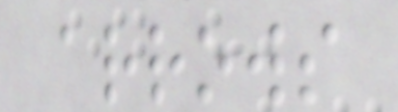arrows
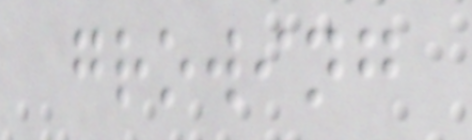growing
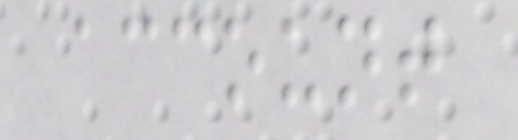account
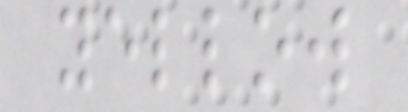yellow
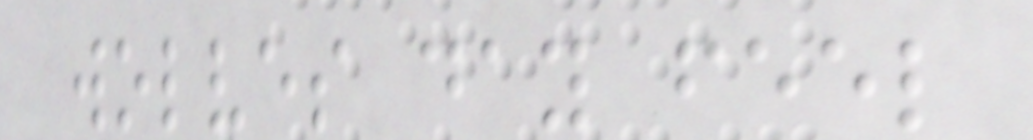wolves day feel
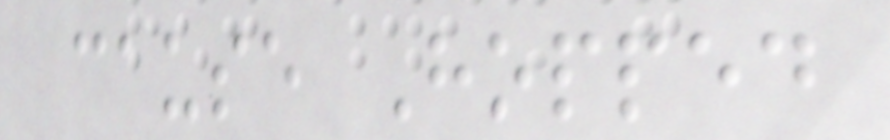cause Hopped
